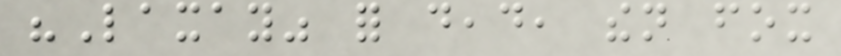"Laxay" for dead, then fox
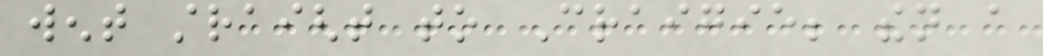went straight to Craigie; then a
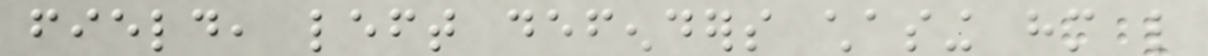field, left defenders chasing him like
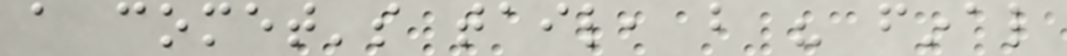a comet's tail, but his final
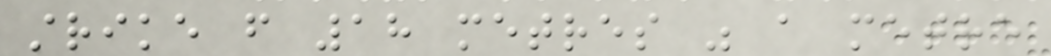strike from 18 metres was a metre
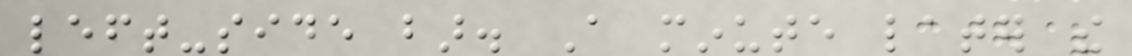left-side bar. A minute later the
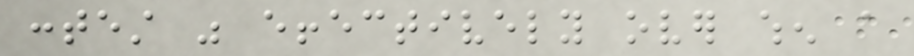contest was effectively over when a
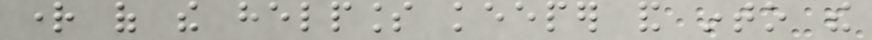right of the helpless keeper and into the
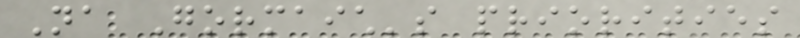Na Gormaich's priorities
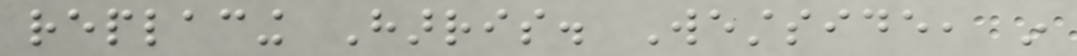replacing Harris. Westside, in
